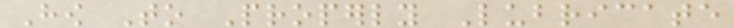How To Properly Lubricate
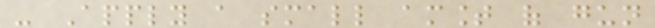- Apply a small amount of gun
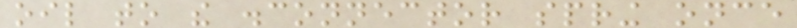oil to the disconnector spring once
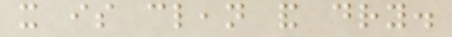it is clean and dry.
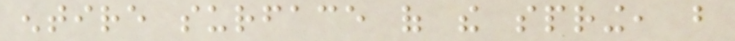entire surface of the spring, but
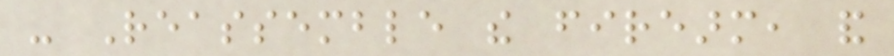- Reassemble the firearm, and
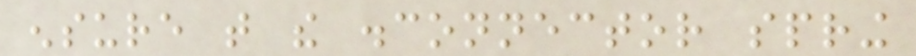ensure that the disconnector spring
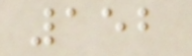152
